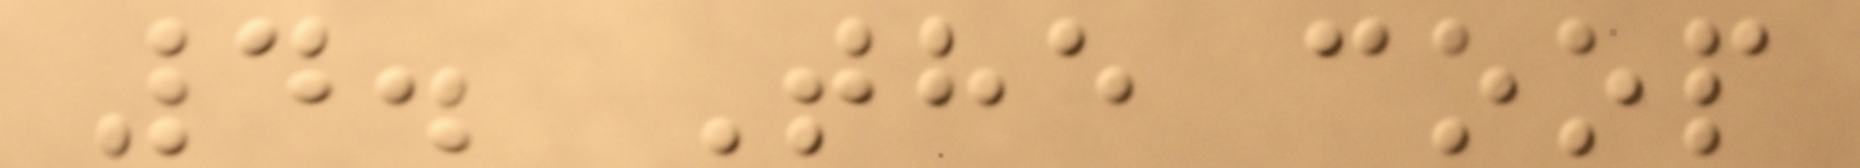4. The coop
